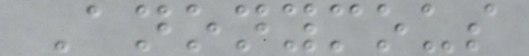Anonymous
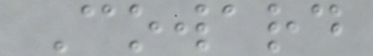Coward
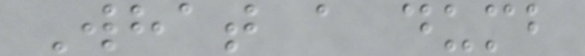What a dumb
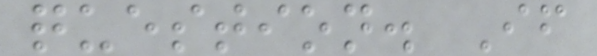question. If
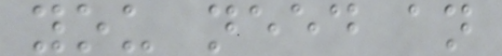you need an
